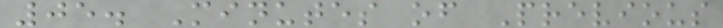05. Minutes of Previous
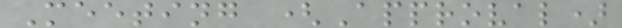Meeting (Approval)
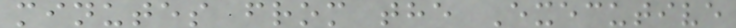minutes from the Executive
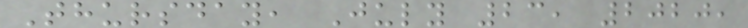Thursday, July 23, 2020,
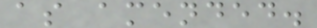as amended.
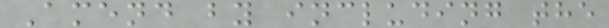Amend by including the
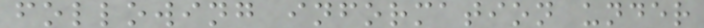following information under
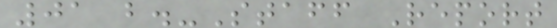01 b.-Staff Report
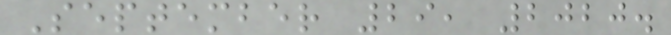September 29, 2020.
